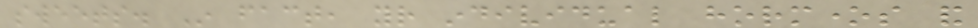sweets. In fact, your individual hormones and
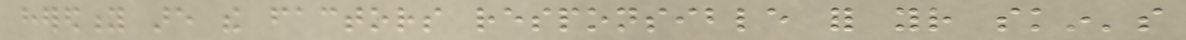heredity are the factors responsible for your skin's
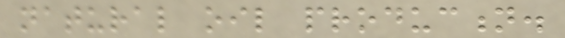natural oil production.
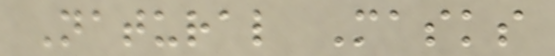Natural Masks
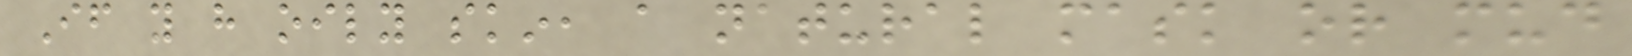If you have oily skin, a natural mask or mud
